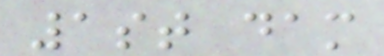1st dam
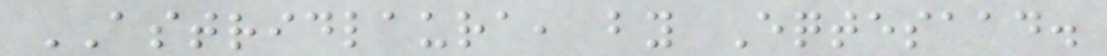ASTRIDLAURA, by Eqtesaad.
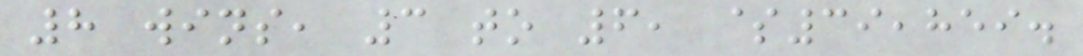8 wins, 3 to 6, $39,859.
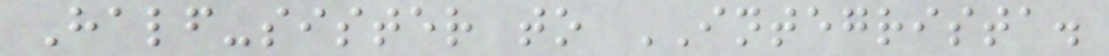Half-sister to INTEGRISTA.
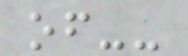of--
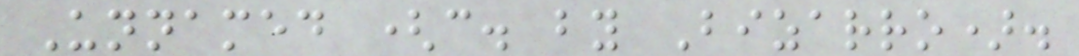Unnamed (c. by Bizarro).
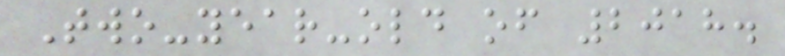Two-year-old of 2018.
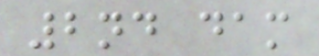2nd dam
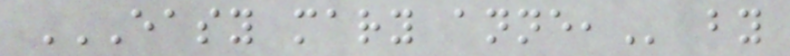EASY MARY ANNE, by
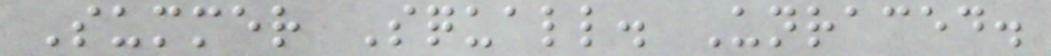Summer Squall. Unraced.
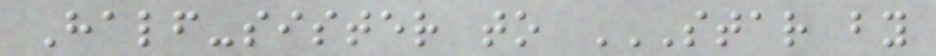Half-sister to STAR BY
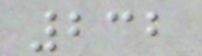232
